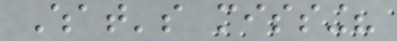What's missing?
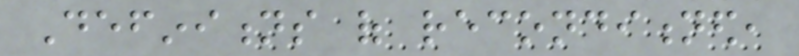Definitions of reconditioned,
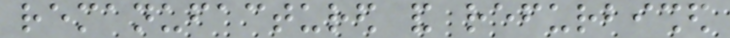remanufactured and refurbished
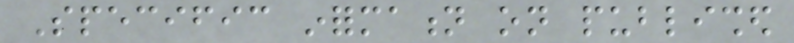Specific information on published
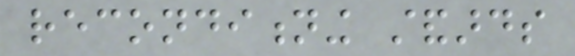reconditioning standards
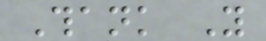Thank You
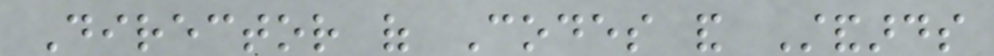Director of Codes and Standards
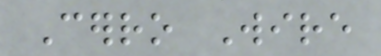Cerro Wire
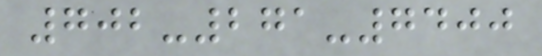702-271-7400
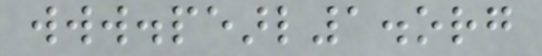www.pearl1.org
